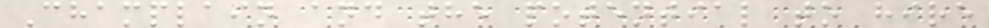Champlain and the potential to hire
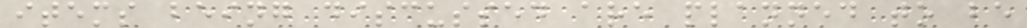items being discussed are planned to be
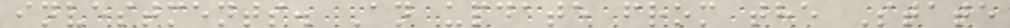investments. An update from the State
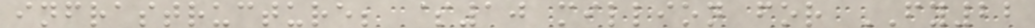infrastructure; $10 million for FY22
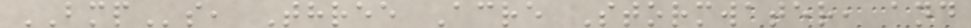BMPs, Three Acre Stormwater, and
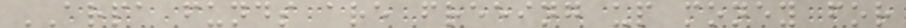ARPA funds are freeing up money for
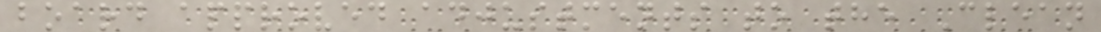board approved adjustments to the Clean
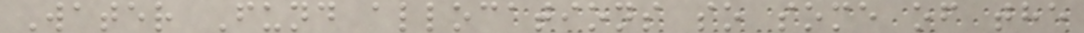Water Fund allocations so some of the
